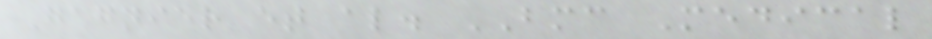Gagnier et al. BMC Medical
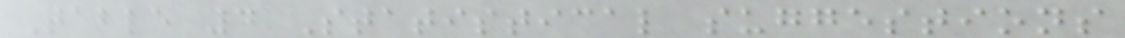Table 4 Statistical suggestions
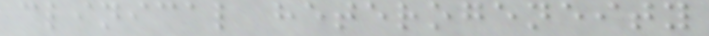clinical heterogeneity
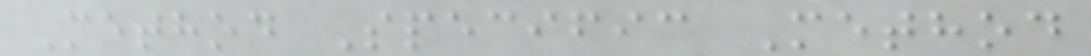Method Specific Method
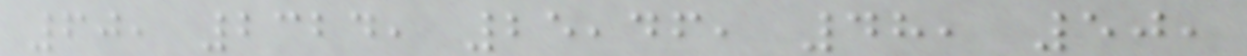60, 2324, 25,46, 48, 50,
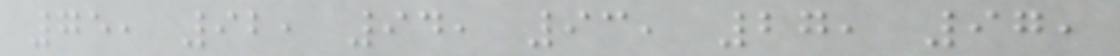75, 92, 94, 93, 27, 97,
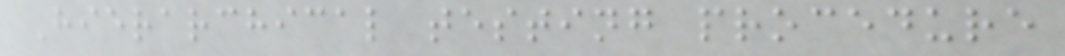Hierarchical testing procedure
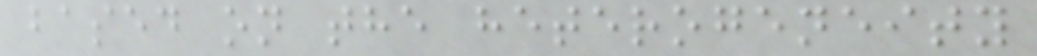based on the heterogeneity
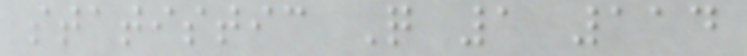statistic Q 1 114
